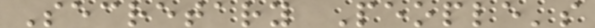Secretary People's
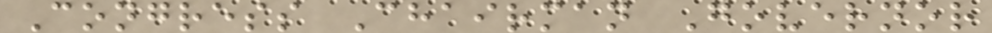Congress Chairman Governor
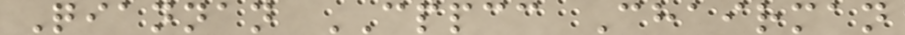Qiannan CPPCC Chairman
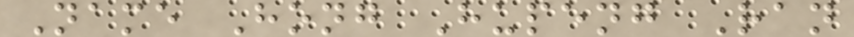Name Hong Hupeng Ran
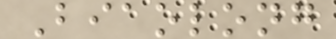Biaolong
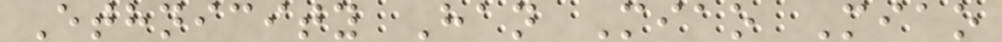Ethnicity Han Miao Miao
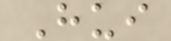Hui
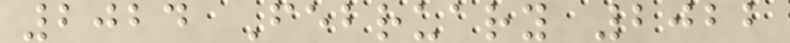2024 February 2022
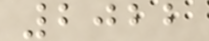2022
